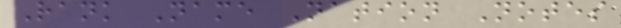Rank Name Nation Notes
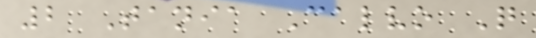2 Tania Calvo Q
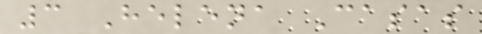3 Helena Casas
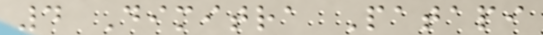4 Dimitra Patapi
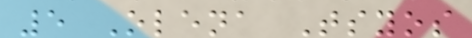5 Olena Tsyos
